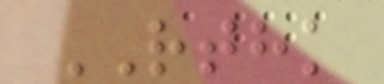RTHK
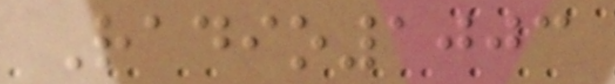Radio1003
